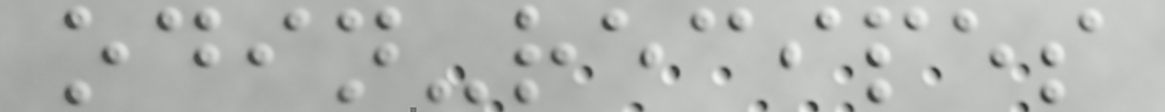odin-recipes
